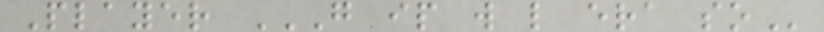Player G IP W L ERA SO
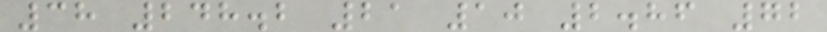38 248.2 21 10 2.86 72
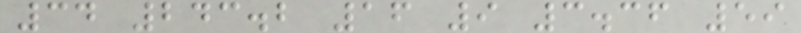34 243.2 16 9 3.36 59
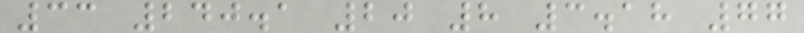33 240.1 20 8 3.18 77
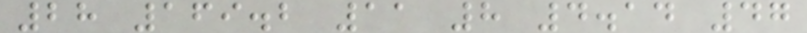28 169.2 11 8 4.14 47
